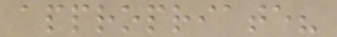appropriate?
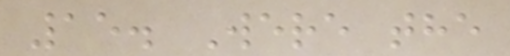15. Were the
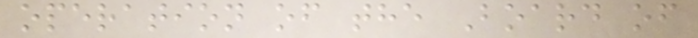operation of the Board of
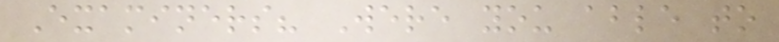Examiners? Were you able to
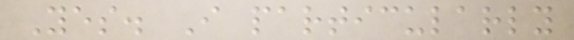Yes. I particularly
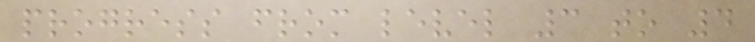progress from level 3 to 4
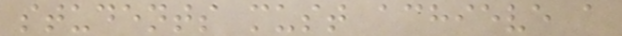students must achieve a
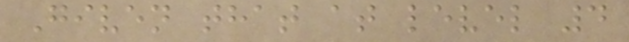Given that at level 4
